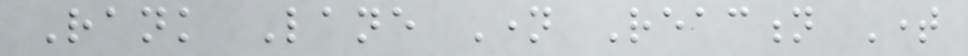Rank Lane Name Reaction Time
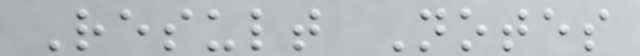Result Notes
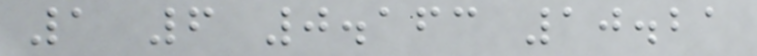1 6 0.163 10.21
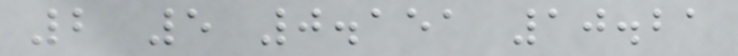2 5 0.151 10.21
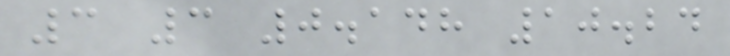3 3 0.148 10.24
